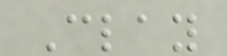Clay
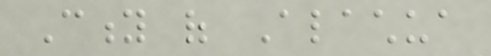City of Alachua
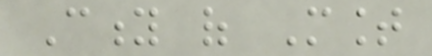City of Mount
